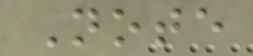Note
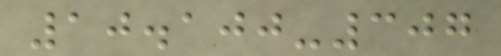10.100-307
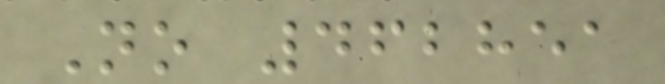No 462851
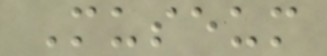Museum
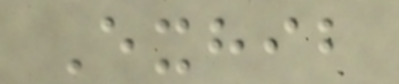Exhib
